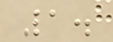1.
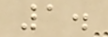1.
